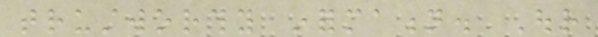trustworthy information. Our
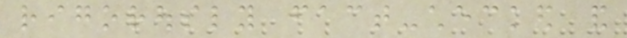rigorously fact-checked and
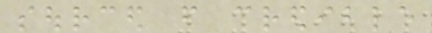sourced from credible
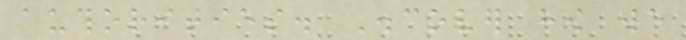authorities. Discover how we
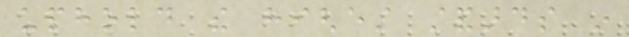uphold the highest standards in
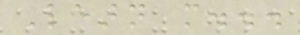Learn more...
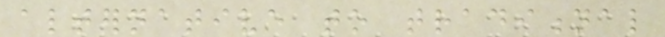alternative to traditional
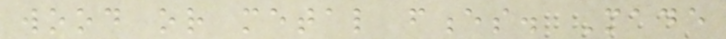wood or metal fences. Made
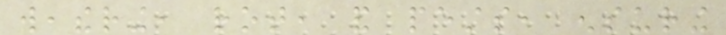weathering, rot, and pests, ensuring
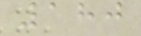180
